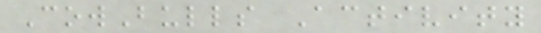CowBulls Activity
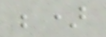;)
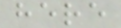here
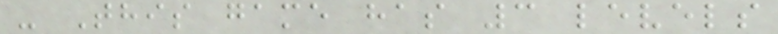- This game has 3 levels
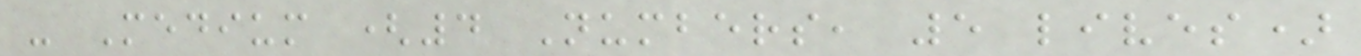- Medium (4 Numbers, 5 lives)
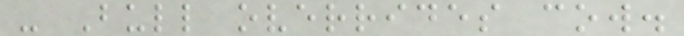- Bull overrides cow.
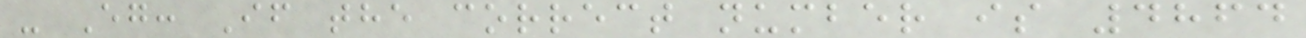- Eg: If the correct number is 4864
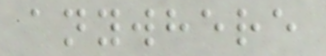anywhere
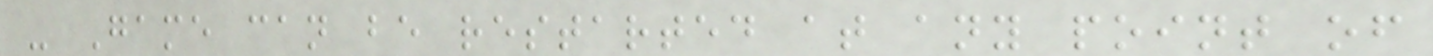- Game can be restarted at any point of
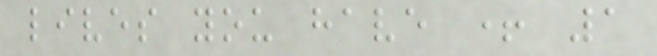lives you have + 1
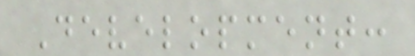Development:
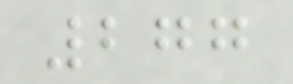277
